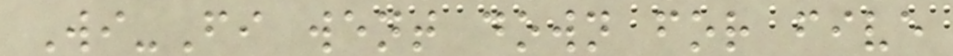Wi-Fi went down for five
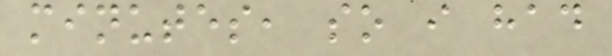minutes, so i had
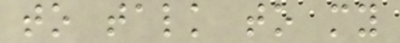to talk to my
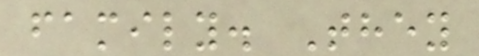family. They
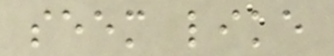seem like
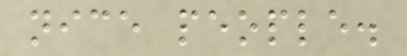nice people.
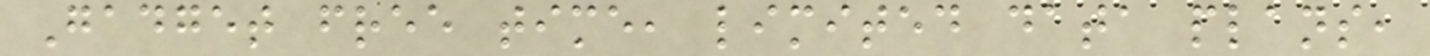Gadget free time, limited data plans,
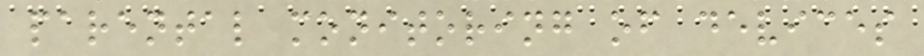parental monitoring of devices
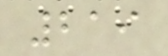219
